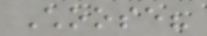Choose?
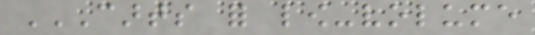CARTS FOR LOW-VOLUME
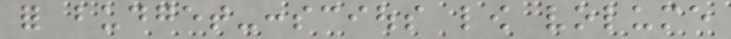for budget-conscious low volume
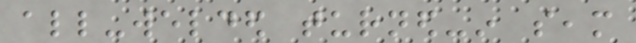all-welded turned-in seam
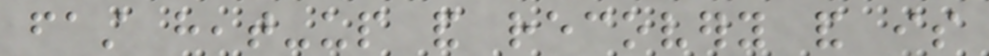fast heat-up and recovery and is
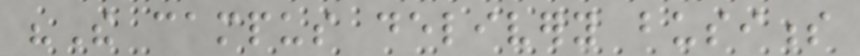"The campus delivery business
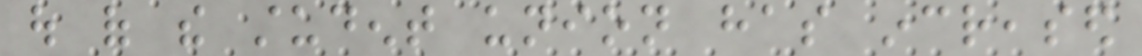out of the student union has increased
